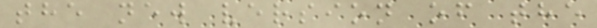the new version of the
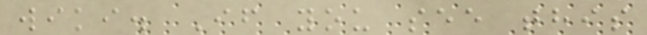wiki. If you see this
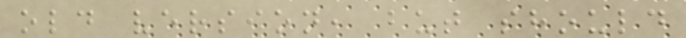old version, but should
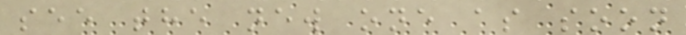see the new one as soon
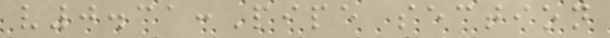v0.31:Pipe section
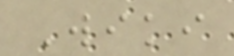Wiki
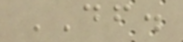DF.
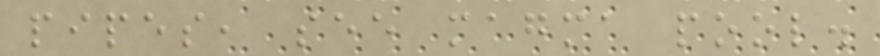pipes, see magma pool.
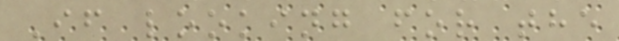If looking for the
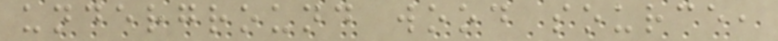underground wood source,
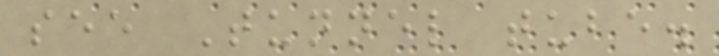see Tunnel tube.
